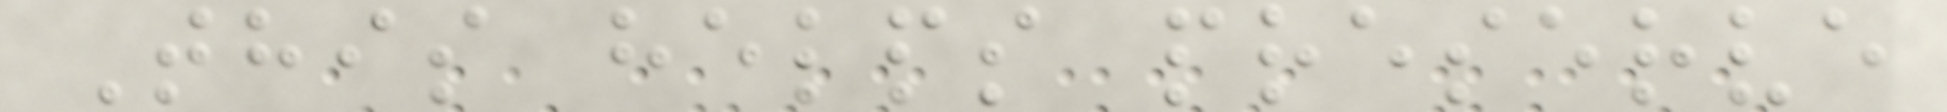This helps preserve
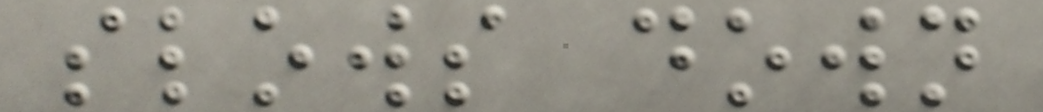slows down
